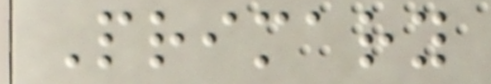Primary
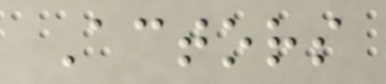Actors
